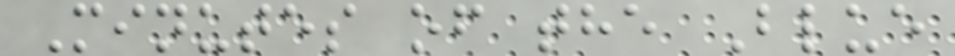Minutes of the Blue
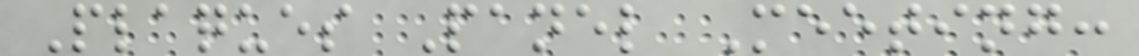Plaques Panel Meeting:
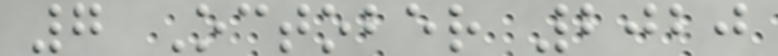7 October 2020
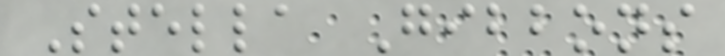Stella Gibbons
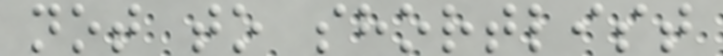not to shortlist
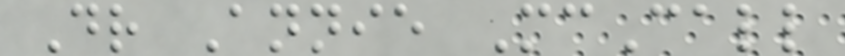Dr Annie McCall
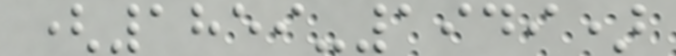(1859-1949)
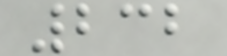232
